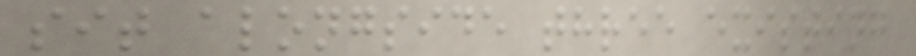sit alongside three existing
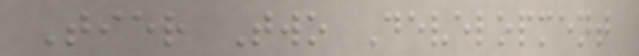Tier Two Development
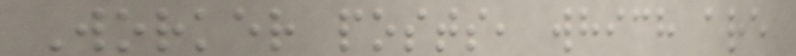Worker posts, which are
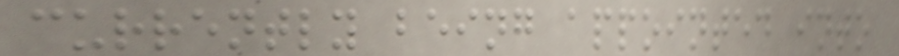currently being appointed into
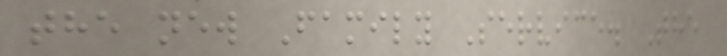the new Family Service. The
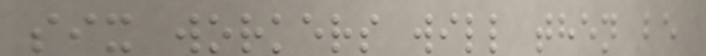six workers will then be
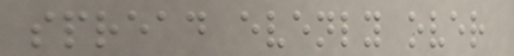spread evenly over
